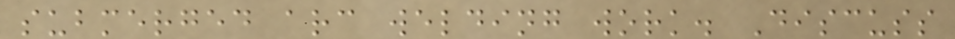submerged arc welding work. Discuss
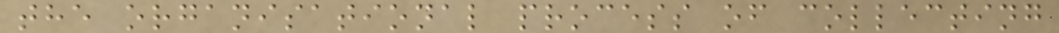the organisational process of collecting
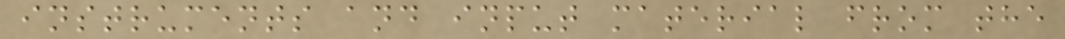instruments and input material from the
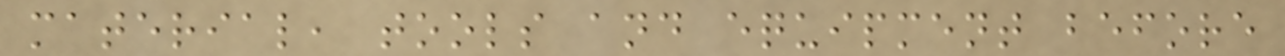material, tools and equipment before
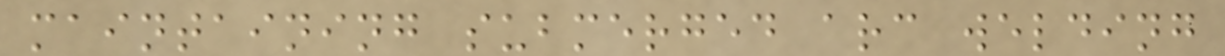maintaining submerged arc welding
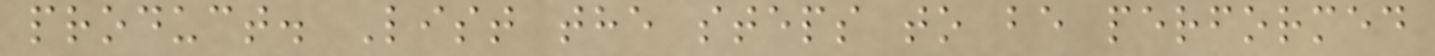product. List the steps to be performed
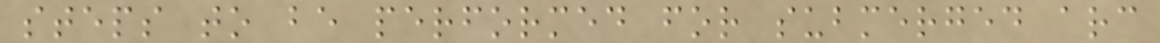steps to be performed for submerged arc
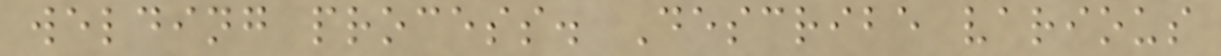welding process. Describe various
